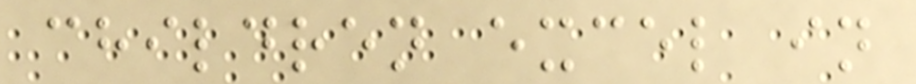children excel in
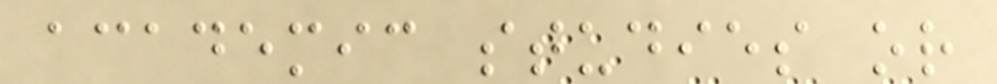academic studies or
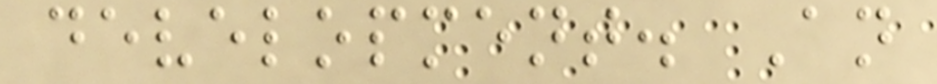development. An
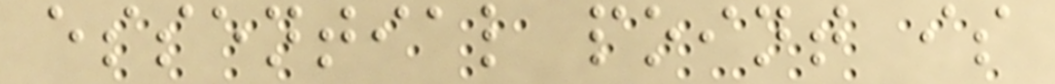essential point is
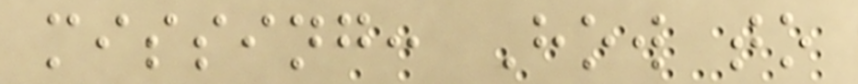missing: How to
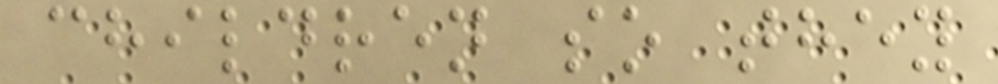children so they
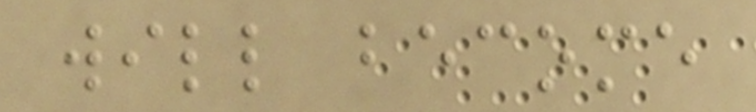will become
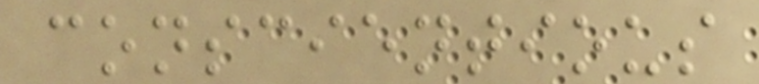conscientious
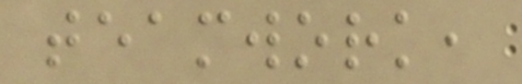teamwork,
